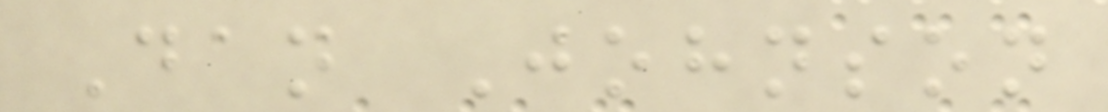Dan Johnson
